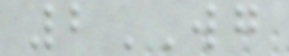2WG
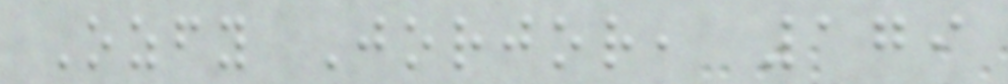Ozfy Jorjor, 179
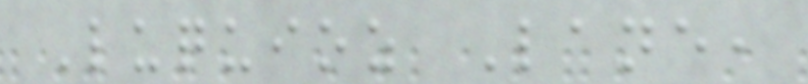Luquioz Lane,
